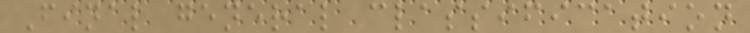Final general classification
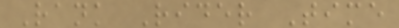Rank Rider Time
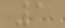1
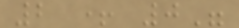2 + 0"
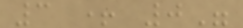3 + 0"
